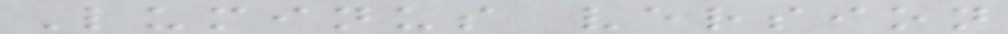Luminus version
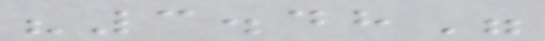"3.48"
